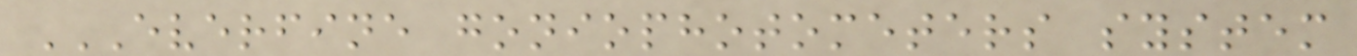EVERFINE GONIOPHOTOMETERS SYSTEM
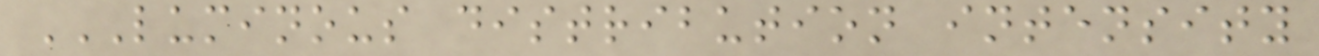LUMINOUS DISTRIBUTION INTENSITY
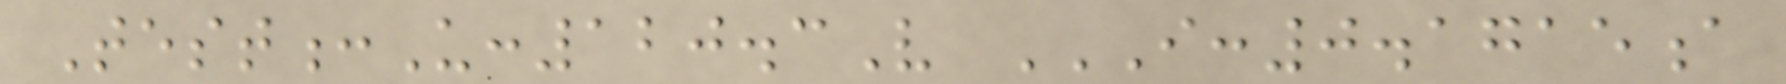Test:U:120.3V I:0.1715A
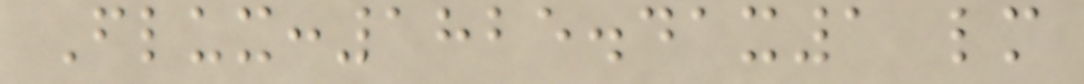Flux:1825.41x1 lm
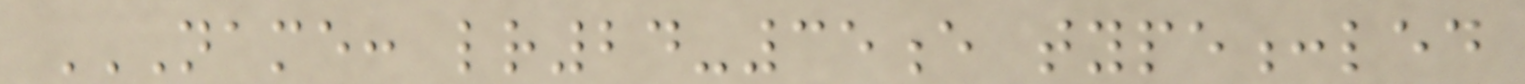NAME: LR24-35E TYPE:LED
